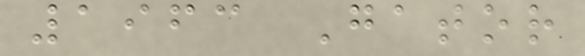1963 Gator
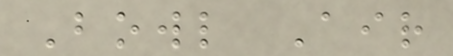Bowl Air
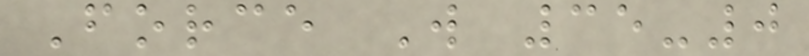Force W 35-0
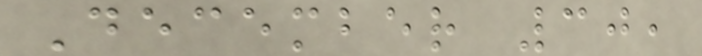December 30,
